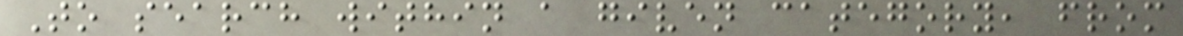To search within a given category, from
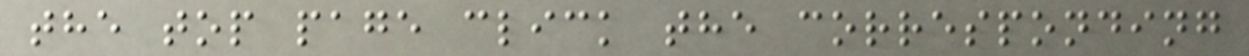the top page click the corresponding
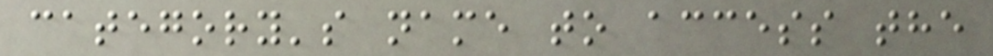category's name to access the
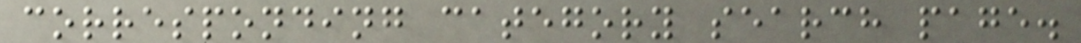corresponding category search page.
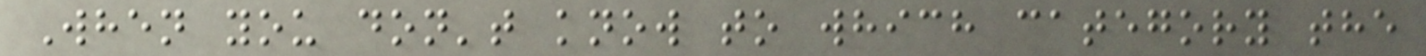When you don't know to which category the
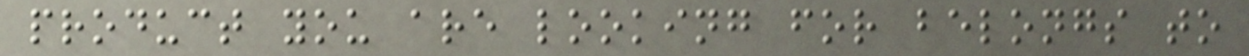product you are looking for belongs to
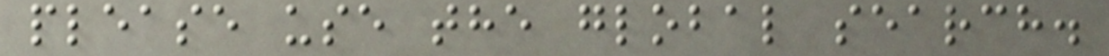please use the global search.
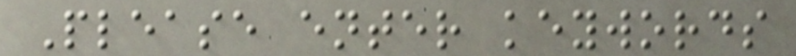Please enter keywords
